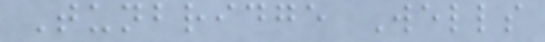Tunbridge Wells
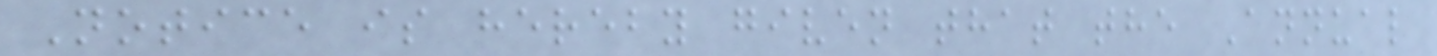Notice is hereby given that the Annual
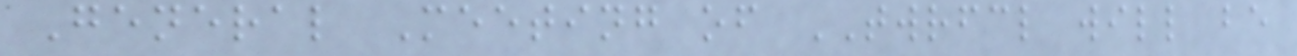General Meeting of TWRFCL will be
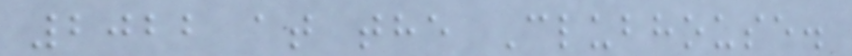2022 at the Clubhouse.
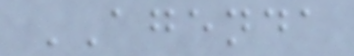AGENDA
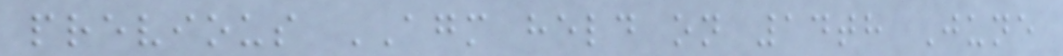previous AGM held on 14th June
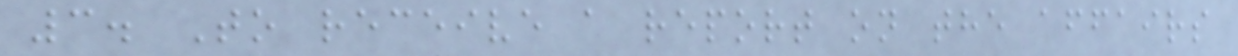3. To receive a report on the affairs
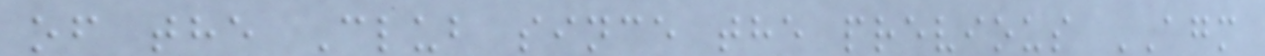of the Club since the previous AGM
